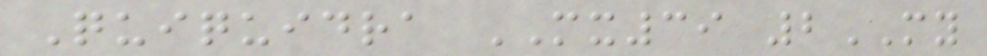Quiquidra MX39 2MY
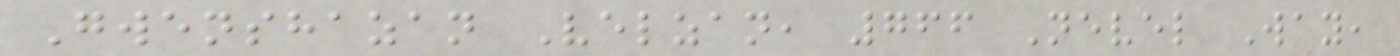Gwenshazan Velzan, 766 Nevel Way,
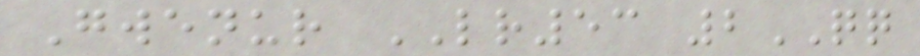Gwenur LR53 2QQ
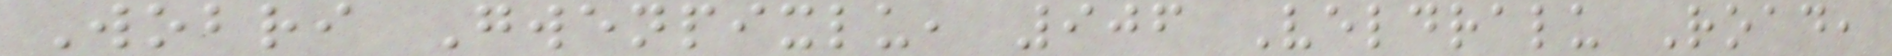Wobri Gwenpixlu, 906 Veldralu Road,
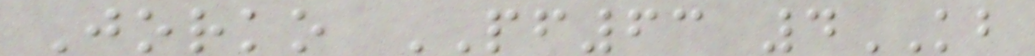Jorko PF63 4KB
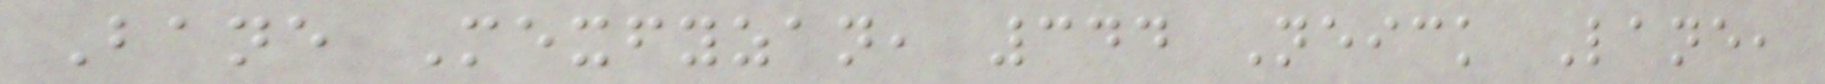Bane Mexfyzan, 344 Neick Lane,
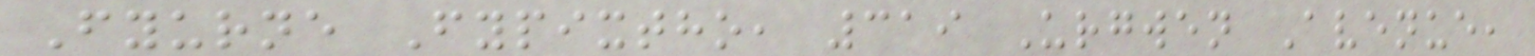Fyurne Fypixtho, 319 Urgwen Avenue,
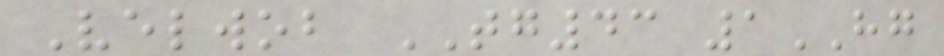Velwob TG43 1HG
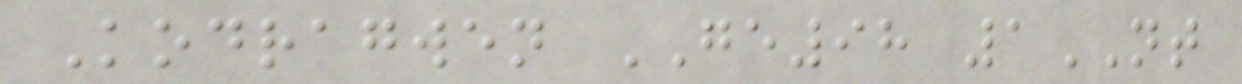Kodragwen GE98 1NT
